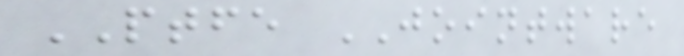PTFE JOINTWARE
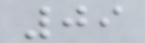09
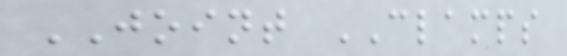JOINT CLAMPS
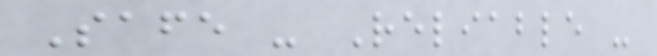Safe - Reliable -
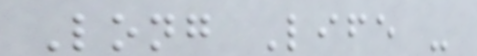Long Life -
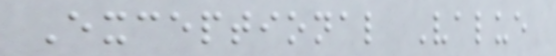Exceptional Value
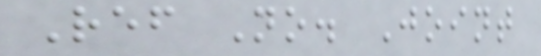Ref No. Joint
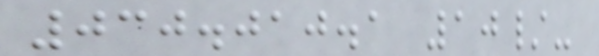030.010.1 10/-
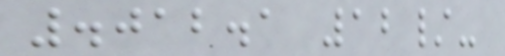.012.1 12/-
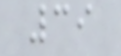39
